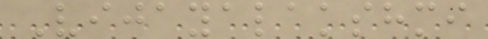Vijayalakshmi
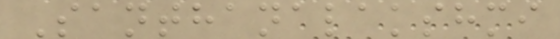Santhanalakshmi
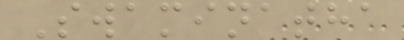Swaminatha
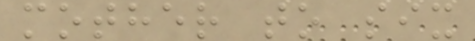mother to six
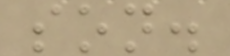son.
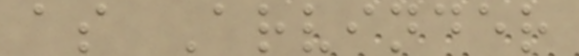as Arvinder
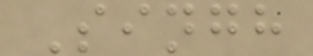Singh
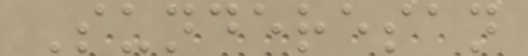Sunderesan
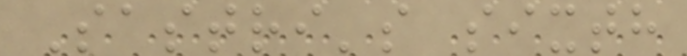Sastri's sixth
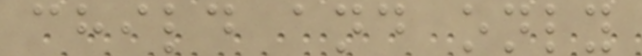child and only
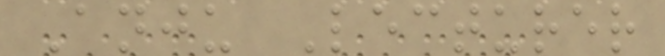Anju Lecturer
